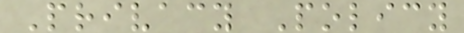Privacy Policy
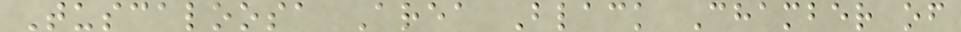Tuscaloosa Area Black Chamber of
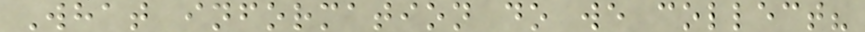What information do we collect?
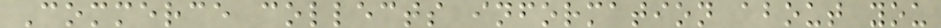Commerce collects information about you
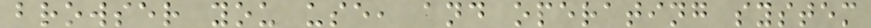browser you use, and operating system
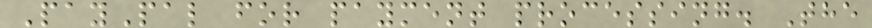PayPal for payment processing. The
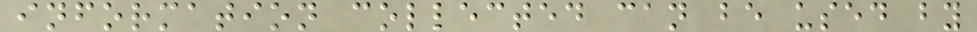information collected can be used by
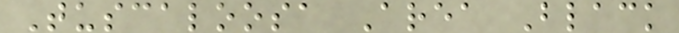Tuscaloosa Area Black
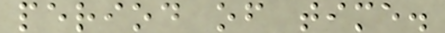period of time.
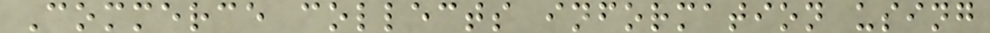Commerce collects information using
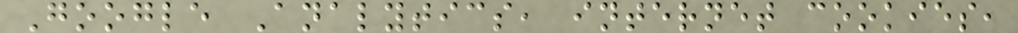Google Analytics, internet cookies,
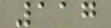117
